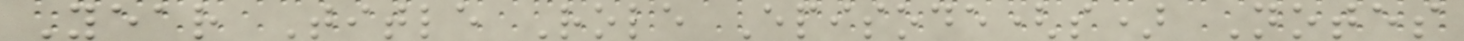Year Title Role Episode(s) Notes
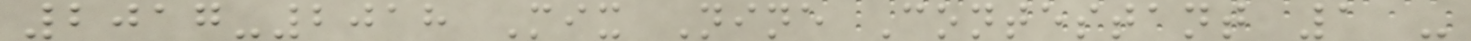2017-2018 Mix Nine Contestant 1 -
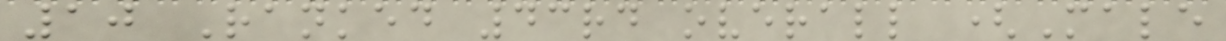10 Ranked 43rd overall (Male
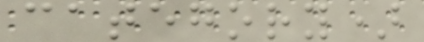category)
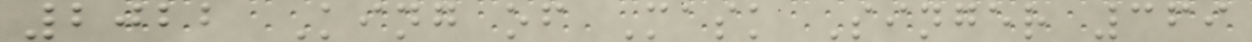2022 King of Mask Singer 369
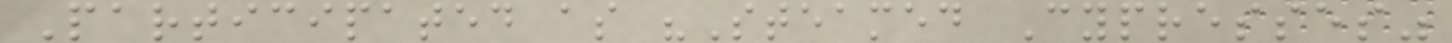Participated as "Steamed Cypresses"
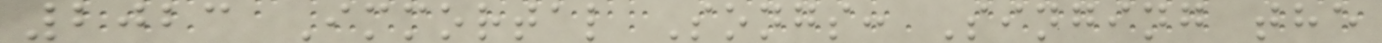2023 Immortal Songs: Singing the
